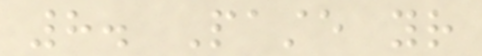8. Paste your
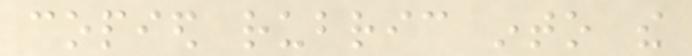copied rubric into the
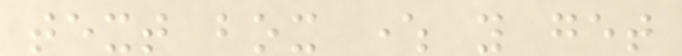text box where you get
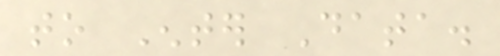to Enter Data.
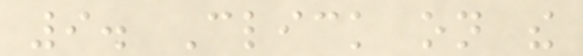9. Click on the
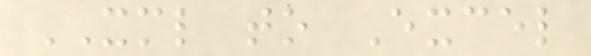XML to Excel
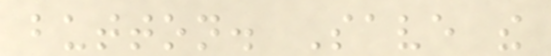button. Save the
